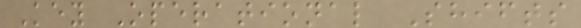Key Operational Shifts
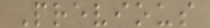Previous
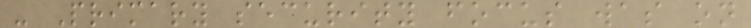- Primary security focus was on
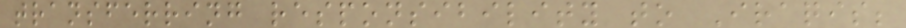transferring responsibility to Iraqis;
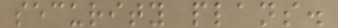security plans.
